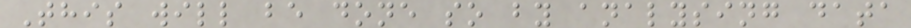This will be done so by analysing data
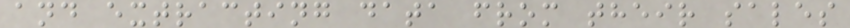and extracting data from their sales
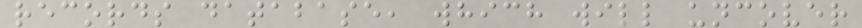records database, which will uncover
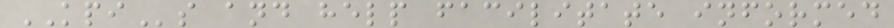KPIs and help facilitate informed
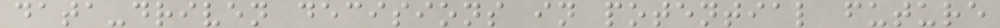data-driven decisions in potential future
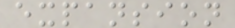expansion
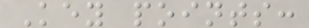Key points:
